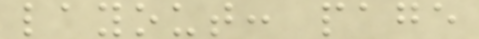layout: page
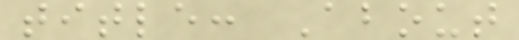title: About
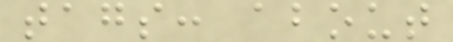tags: about
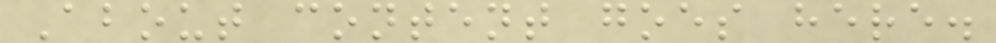About content goes here.
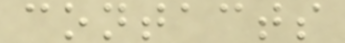contacts
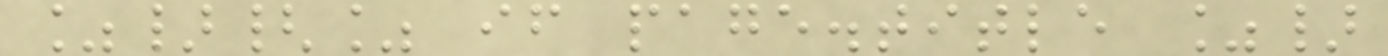%}{% if page.title %}
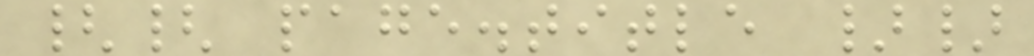{{ page.title }}
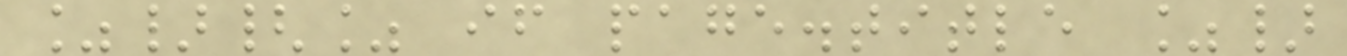%}{% if page.title %}
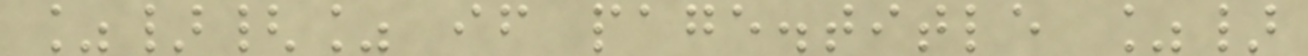%}{% if page.title %}
